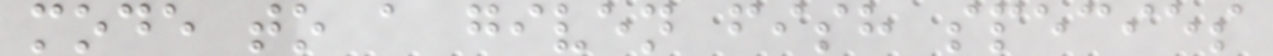mode to a given fish species
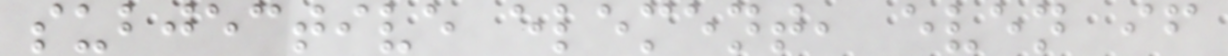subjective element, even if
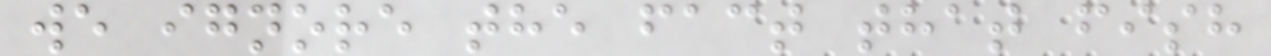we ignore the fact that fish
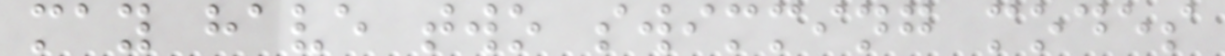may have two swimming modes
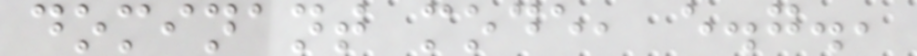dominant mode, e.g.,
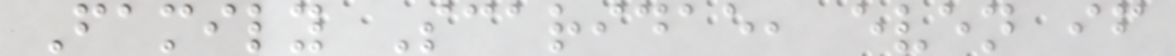Family Scaridae, even if
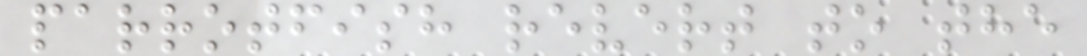parrotfish revert to the
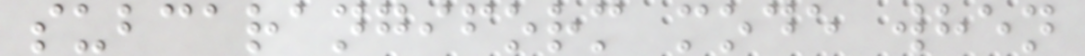subcarangiform mode when
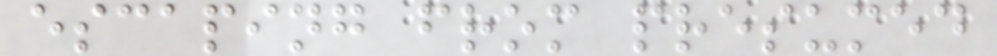escaping from presumed
